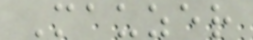Mauzer
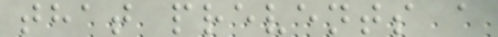that prevents a
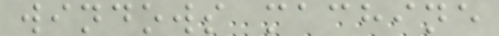windows machine
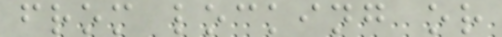from locking or
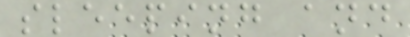sleeping and
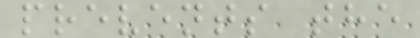prevents the
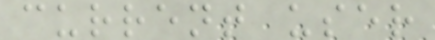current user
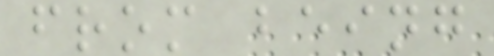from being
